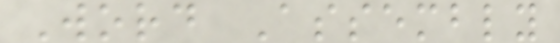Word Assembly
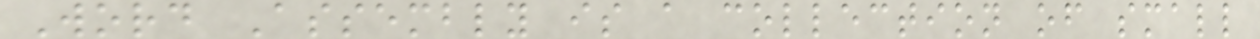Word Assembly is a collection of small
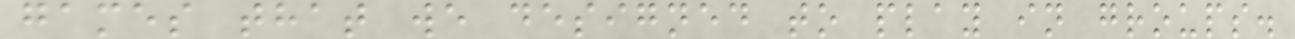games that we designed to play in groups.
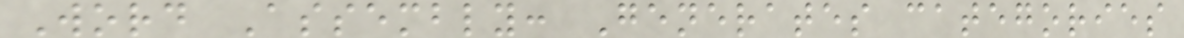Word Assembly: Generates categories
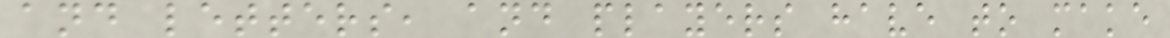and letters, and players have to make
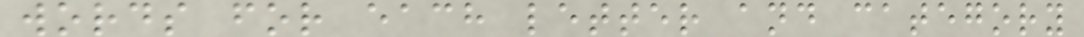words for each letter and category
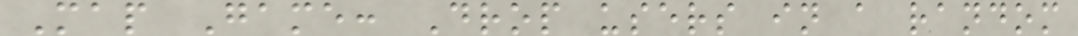Map Game: Drop users in a random
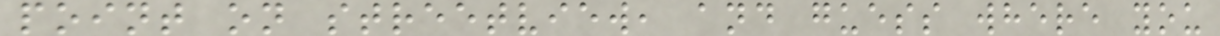point on streetview, and guess where you
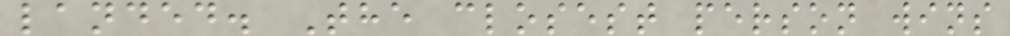landed. The closest person wins
